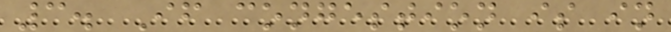3. If congestion is in
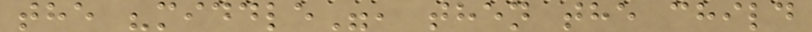the "middle", then the child
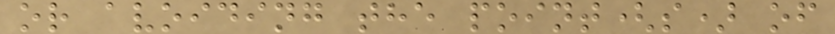or avoiding the point(s) of
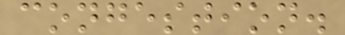congestion.
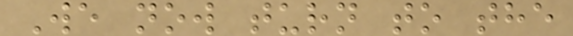We now turn to the
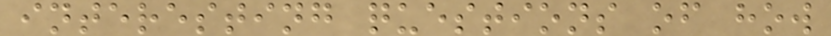interesting questions of how
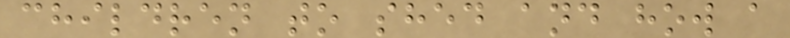children to shed and how a
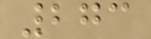273
